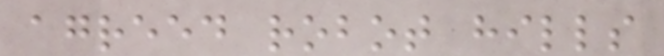agreed robot hills
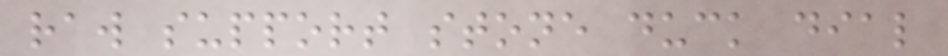raw support stone duck dial
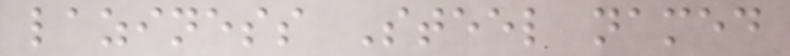laziness Steel named
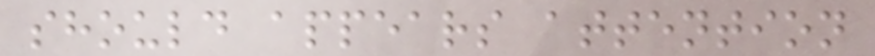should appears attention
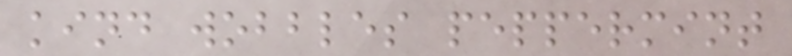kind wobbles peppermint
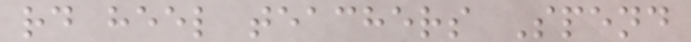rd heel teachers Spend
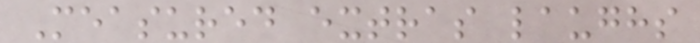Measured extras laughs
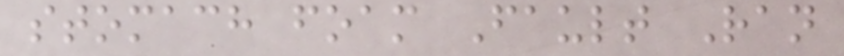stomach foam Fault Ran
